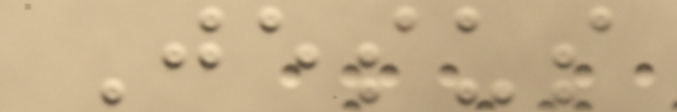Jesus
